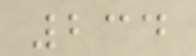234
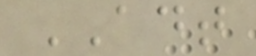ADT
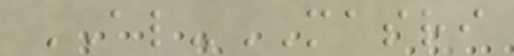AL-MASRI
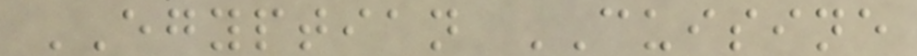EGYPTIAN CUISINE
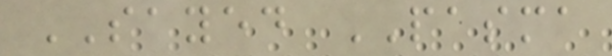SAYED PASMA
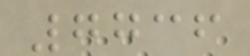7736
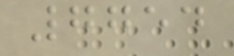7754
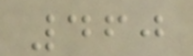460
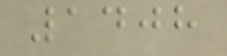1408
